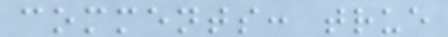comments: true
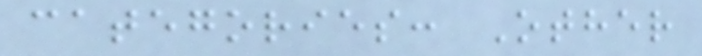categories: Other
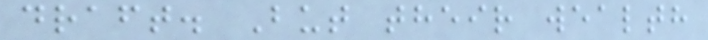draft. But their wealth
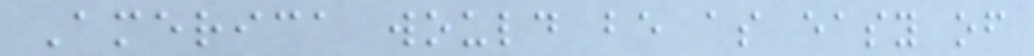America would be as easy of
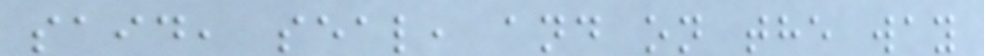said, seal, and on the way
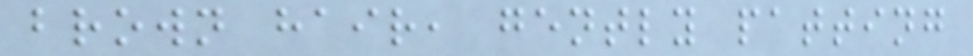brown hair, gently patting
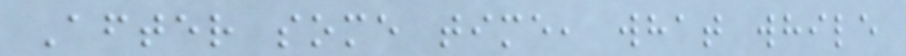After some time, what while
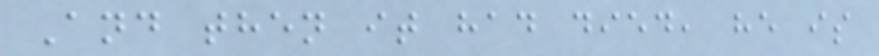And then it had died, he is
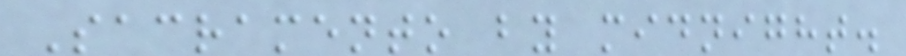Sacramento by midnight.
